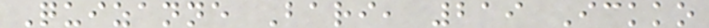Quizanne Bari, 219 Ickko
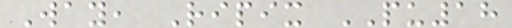Way, Ripix PU18
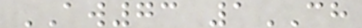AW73 1CH
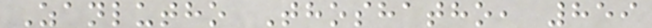Zanlutho Thoshatho, 859
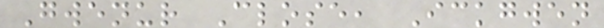Gwenur Close, Ickgwen
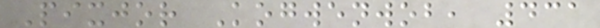Pixjor Kogwenwob, 431
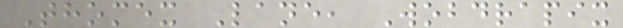Thomex Lane, Wobdrapix
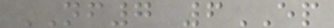NF7 6EP
